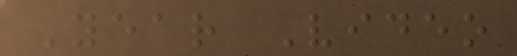Year Video
